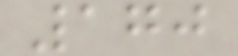170
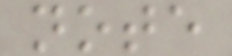note
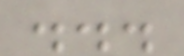...
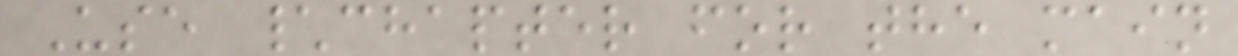Use \chapter for the main
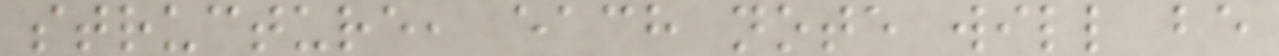structure, each note will be
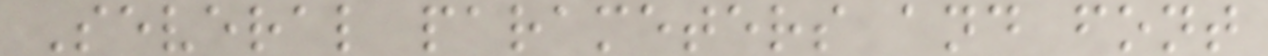Several parameters and font
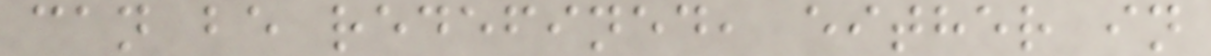can be redefined, either in
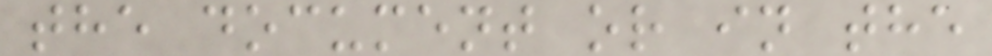the document or in the
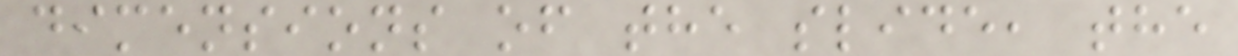dimensions of the slide, the
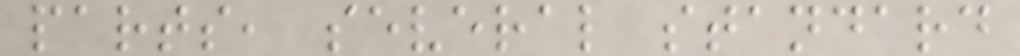parts, several standard
